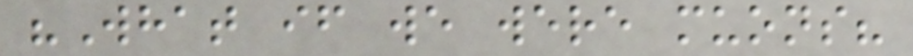"What if we were muons?
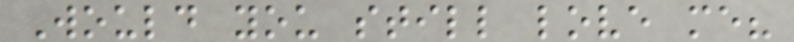Would you still love me?
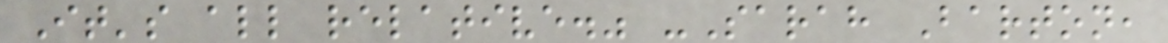It's all relative." -Sarah Barton,
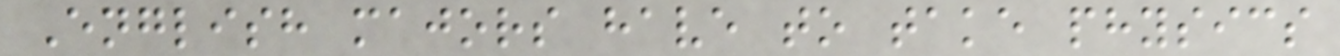English majors have to take physics
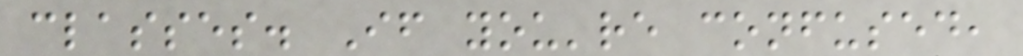classes. If you're confused,
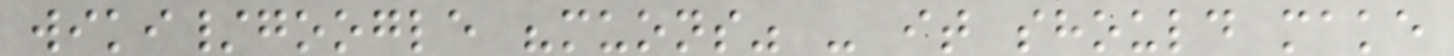wiki/google "muons" - it should make
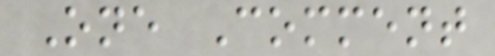One Comment
